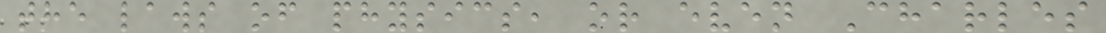the laws of physics, or even Charles
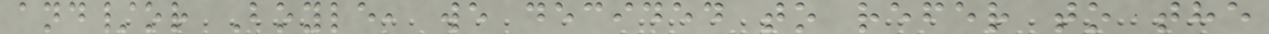and/or Boyle, we decided to refer to the
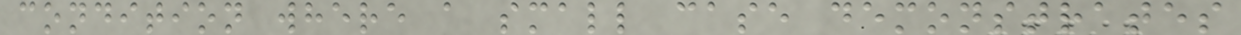condition where a small case demonstrates
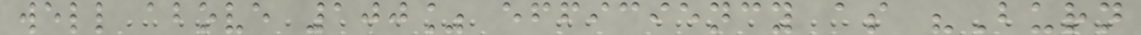well above 100% efficiency as "Burn
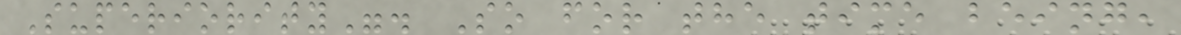Superiority". So for the time being,
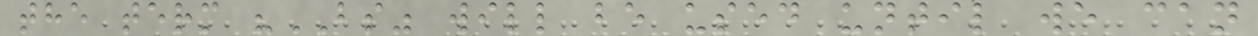the term "BS" will be used until we can
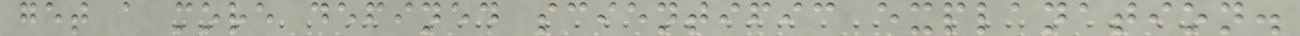get a more defined scientific explanation.
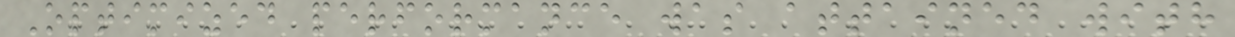Optimized performance was attained with
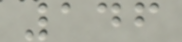146
